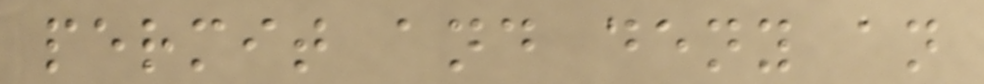permit and deny an
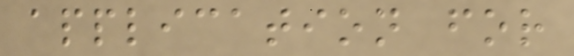application for
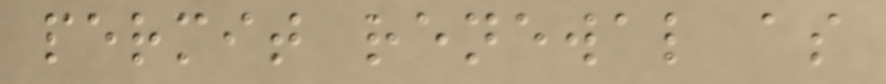permit renewal as
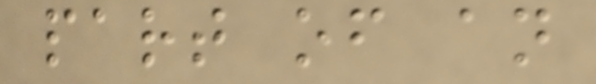part of an
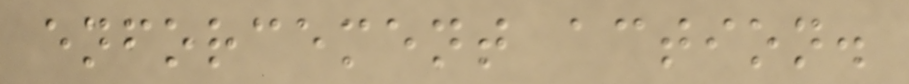enforcement action.
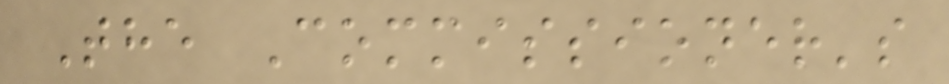The Commissioner's
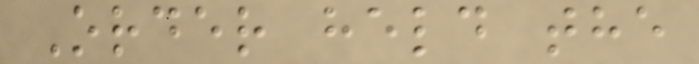Order held the
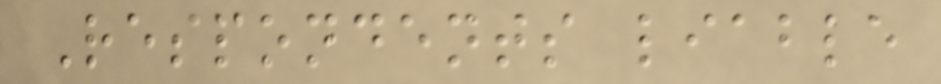Respondents liable
